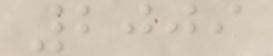2009
